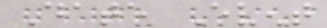Date Event
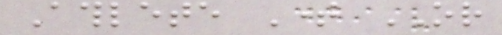Athlete Time OR
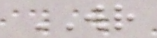WR
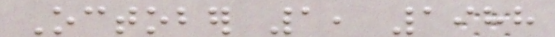October 1, 1988
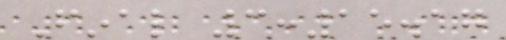Final 3:15.17
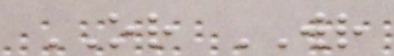OR WR
